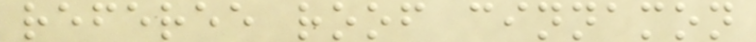referee roof cinnamon
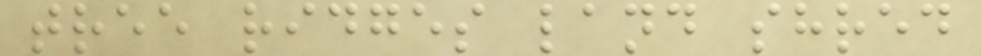tree ridges land shred
